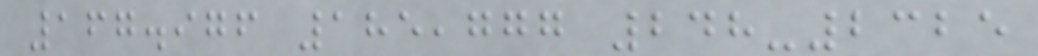167.976 185,777 248-2325
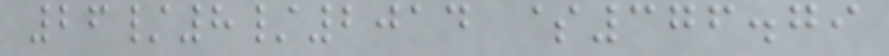26/8/2014 $376.79
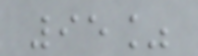95%
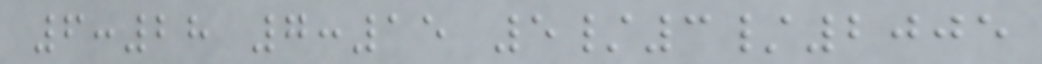6:28 7:15 5/3/2005
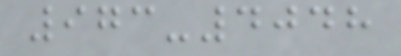973-4048
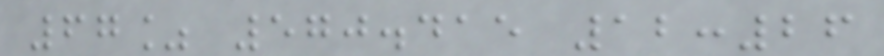67% 570.415 12:26
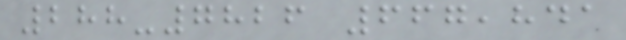288-7826 667,841
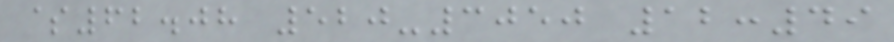$62.08 520-3050 12:49
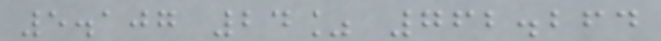5.107 24% 762.264
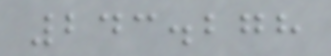243.278
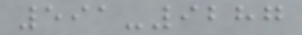591-9287
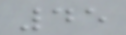45
